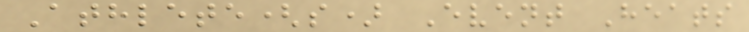Athlete(s) Event Heats
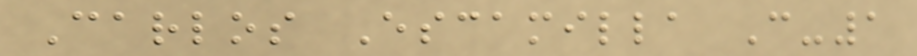Carlos Escamilla C-1
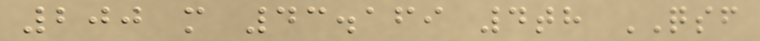200 m 43.169 4th QSF
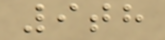9th
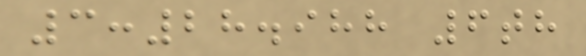3:28.988 6th
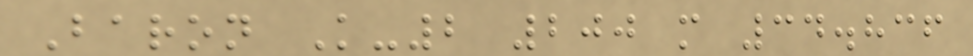Baron K-2 200 m 34.836
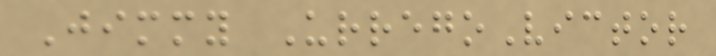Jimmy UrregoVictor
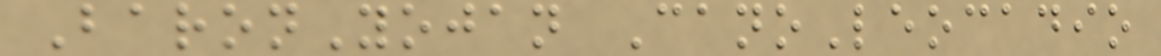BaronYojan CanoLeocadio
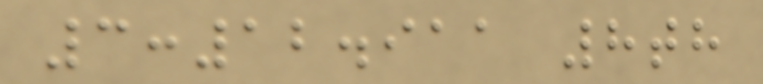3:12.911 8th
